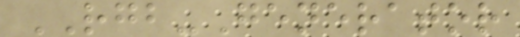RGB-Generator
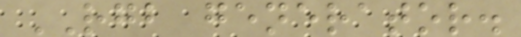RGB generator.
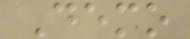Demo
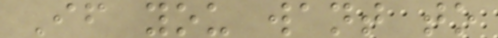If you want to
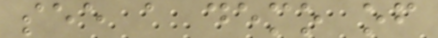see a demo of
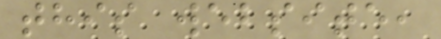this website,
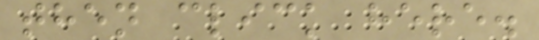then click here.
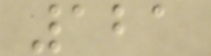121
